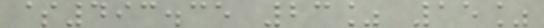$493.35 23% 15%
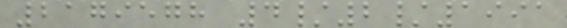2179578 4/2/1991
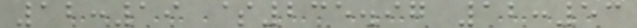12:19 $235.97 12:53
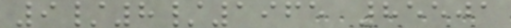9/8/1965 85501
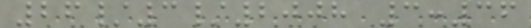26/3/2008 3:36
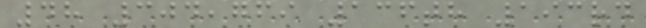48 304,769 136th 193rd
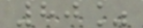80%
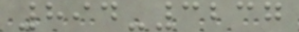894-3237
